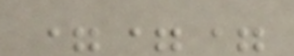===
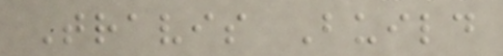Travis Build
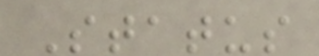Status
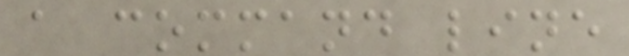a command line
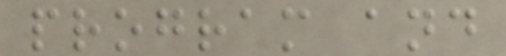program and
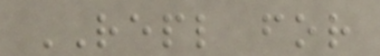REPL for
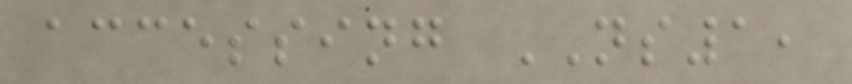accessing NS1,
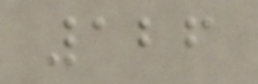126
